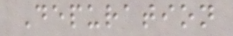Depuration
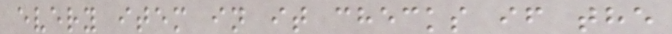every item in it checks if the
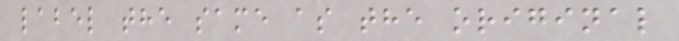label the same as the original
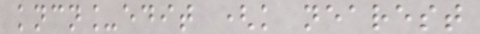kncn_edit (k nearest
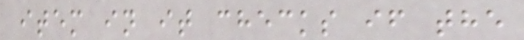item in it checks if the
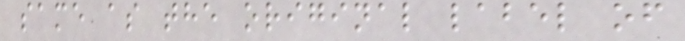same as the original label of
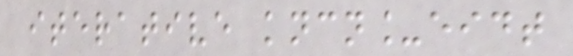iterative kncn_eidt
